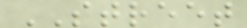STREET
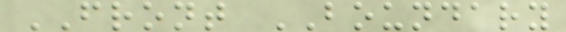FRONT BOUNDARY
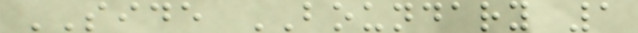SIDE BOUNDARY 1
